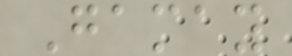Gamay
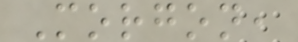Morgon,
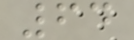64
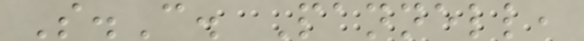S.C. Pannell,
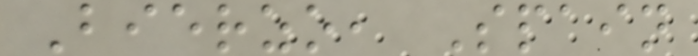Bierzo, Spain
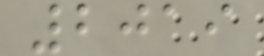2019
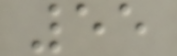55
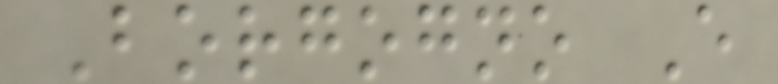Borgogno E
